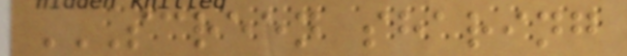SCREEN SHARING
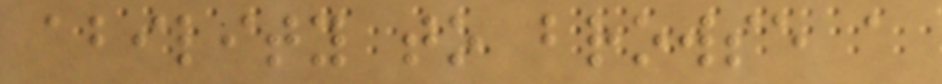ability to browse a
